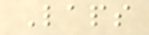Laps
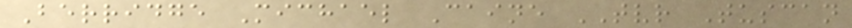Berridge Michael Caine TVR Tuscan
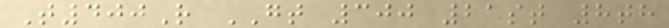T400R GT 300 21st 8th
